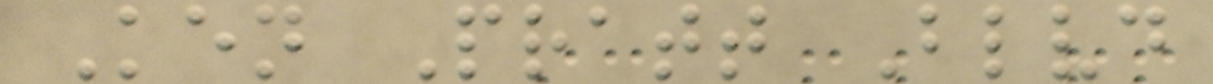Ken Pratt Blvd
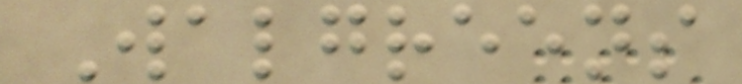Walgreens
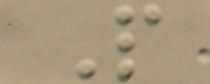P
